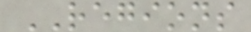REGIONS
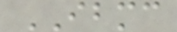IBMC
